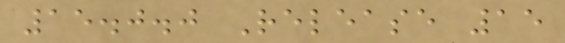15.0.0 Release 15
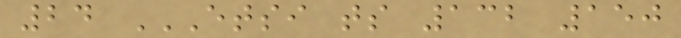24 ETSI TS 132 150
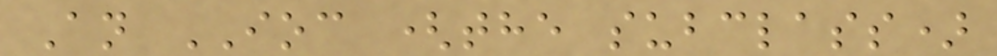An IOC (the subclass)
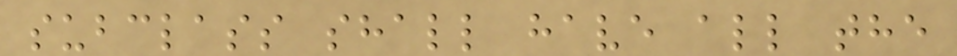subclass shall have all the
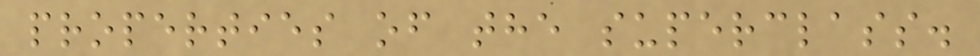properties of the superclass.
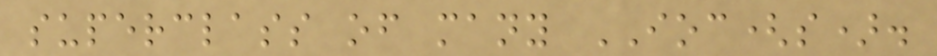superclass of many IOC(s).
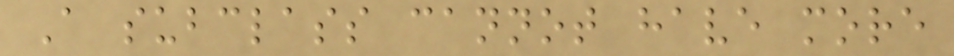A subclass cannot have more
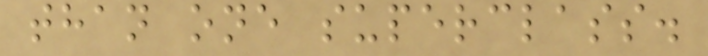than one superclass.
